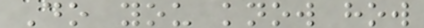Do you know how
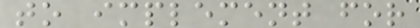to implement for
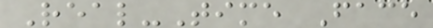Real-Time Face
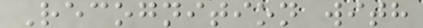Recognition with
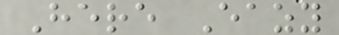Here Eazy
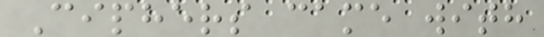Ciphers came with
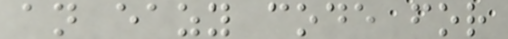an eazy code for
